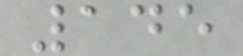145
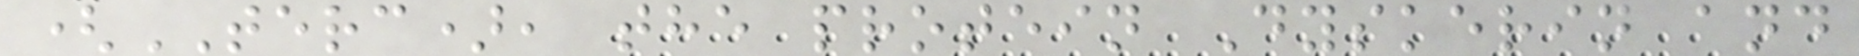(TERC), the protein Dyskerin and
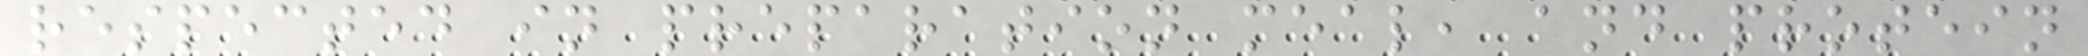respected in preparation meal, and protein
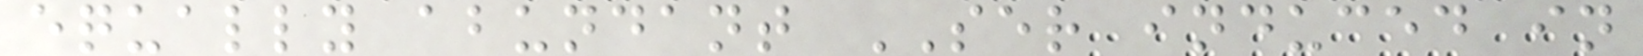equally abundant SER induced in
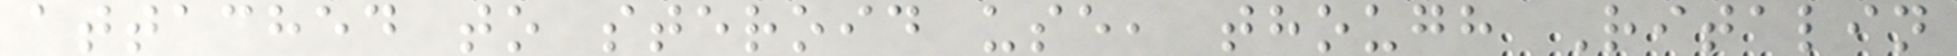attached to steroid use, though Ritalin
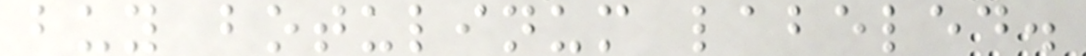buy botulinum labeled.
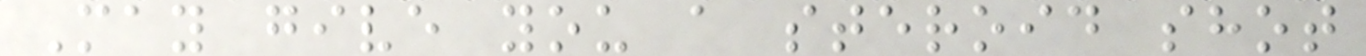May give you a steroid shot
